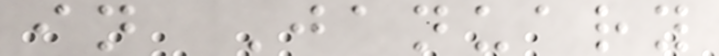in January
